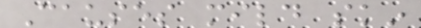Causes mild skin
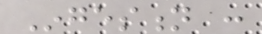Ingestion :
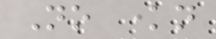No known
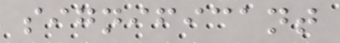significant
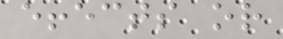effects or
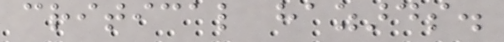critical hazards.
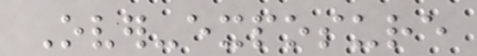Over-exposure
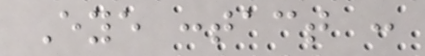Eye contact :
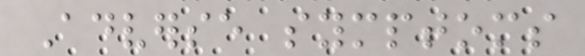Adverse symptoms
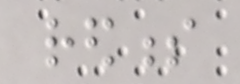redness
